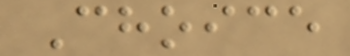Choice
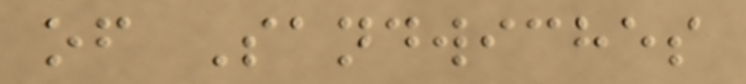of Sandwiches
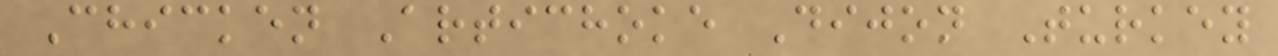Chicken Artichoke Dijon Turkey
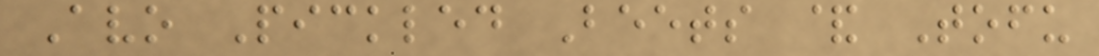Avo Pickled Beets & Tofu
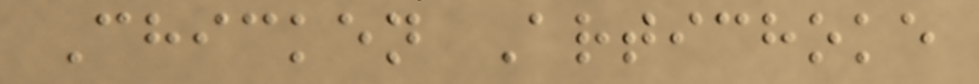Chicken Artichoke
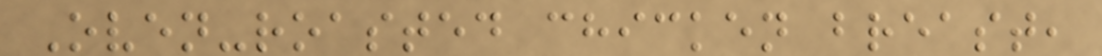Oven-roasted chicken breast,
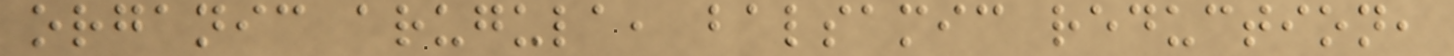organic arugula, balsamic reduction,
